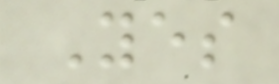Yes
